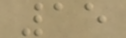15
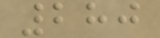280
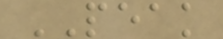PEAK
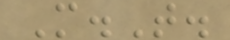M.T.
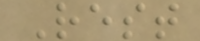Rest
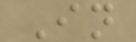In
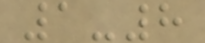1-8
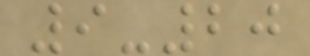9-20
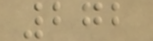272
